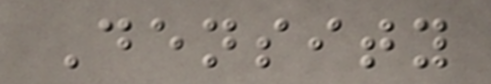Density
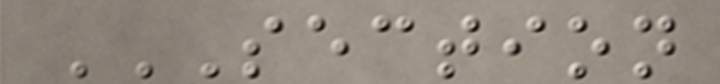SECTION
